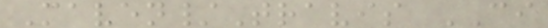Maven/Travis CI
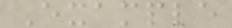Example
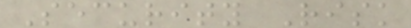Security Risk
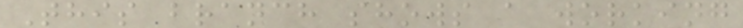This branch shows a working
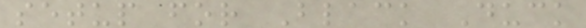setup for Black Duck
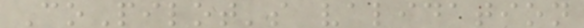CoPilot's validation
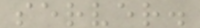server.
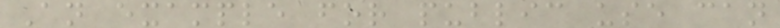An example for public use can
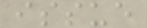issue
